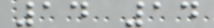14 14
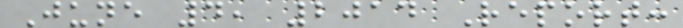June 4, 2014 Report:
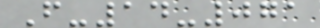F-14-071
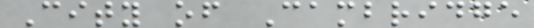City of Cambridge
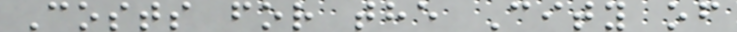Costs for the City of
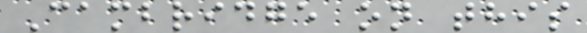Cambridge on this
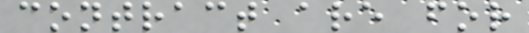contract are for
